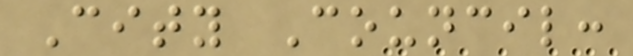City Council:
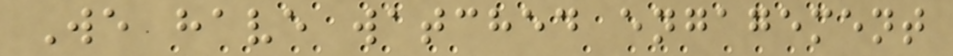We have watched engagement
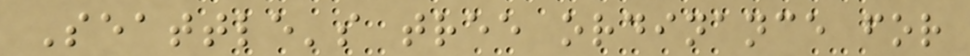Seattle's tree ordinance for
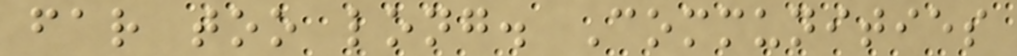far too long. Communities
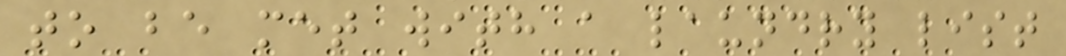to be met with a laundry list
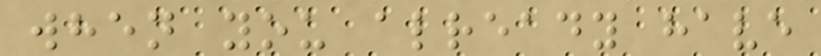when you already have
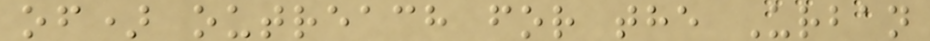of) outreach for the Urban
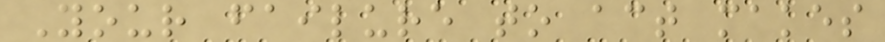Your failure to act makes
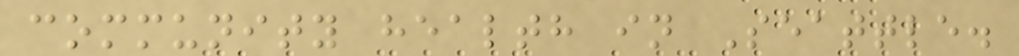community health in Seattle.
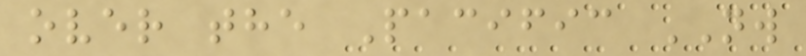over the Pacific NW
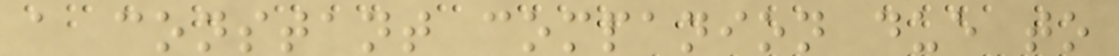a constant companion due to
